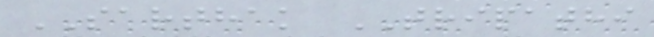SARTHAK TRIPATHI
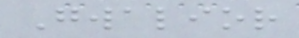Gwalior
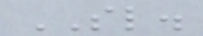SL.
